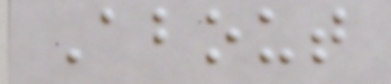About
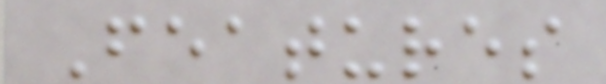Features
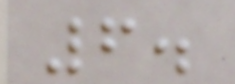6.
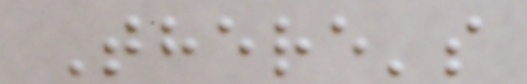There's
